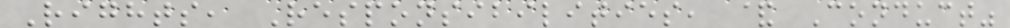Rights, Responsibilities, & Conduct"
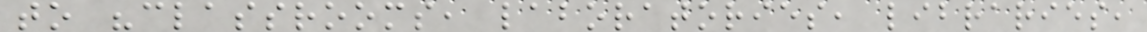to "classrooms, laboratories, libraries,
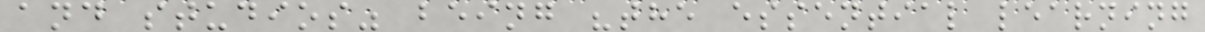and studios" being "the essential learning
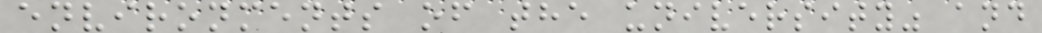environments of the university" and
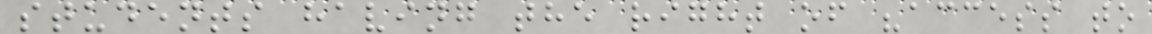students having the right of "access to
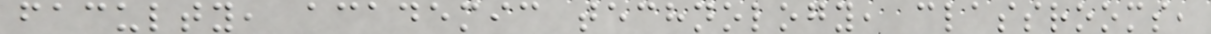faculty, academic technology, classrooms,
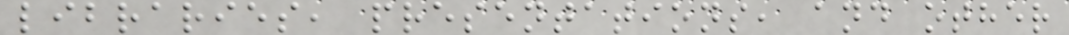libraries, presentations, and other
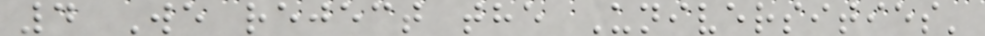4 We reject the Universities'
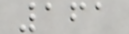161
